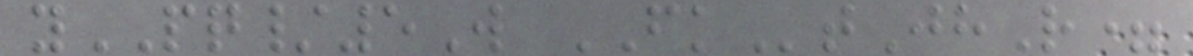yPQ/5W FKtJhR=
